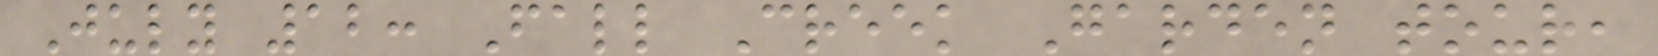July 12: Fall Creek Garden tour,
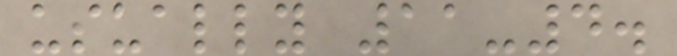usually 11-4.
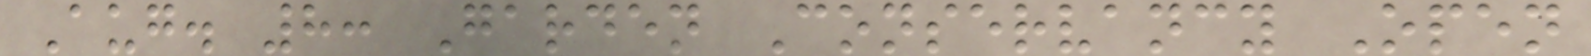Aug. 8: Garden Conservancy Open
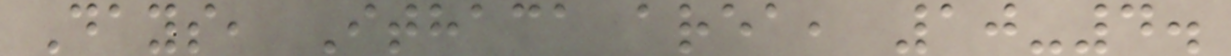Days, Ithaca area, 10-4.
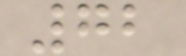72
